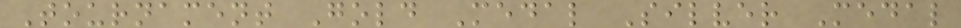Tournament Gold Medal Silver Medal
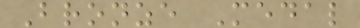Bronze Medal
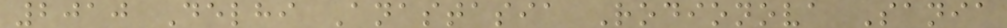2010 Delhi Anastasia Rodionova Sania
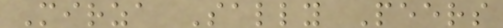Mirza Sally Peers
